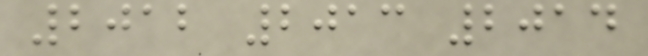2012 2013 2014
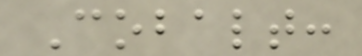Cobalt:
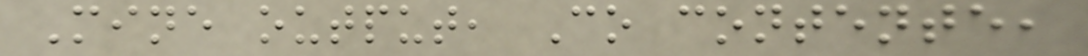Mine output, Co contente,
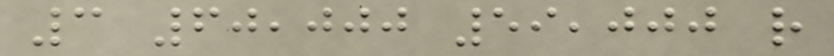3 60,000 59,000 r
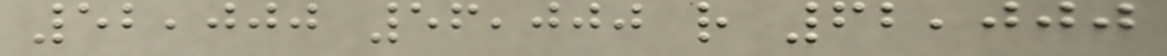52,000 56,000 r 62,000
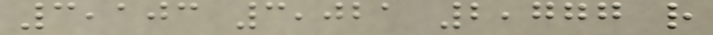3,103 3,021 2,777 r
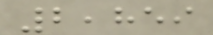2,859
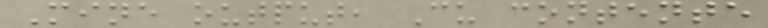Mine output, Cu contente
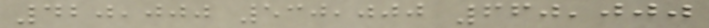420,000 530,000 660,000
